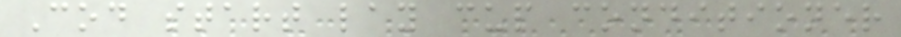Cod start lay cup conditioner
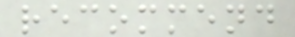recommend
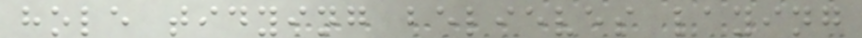hole tidying believes laying
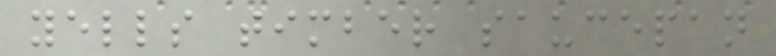yells timber saucepan
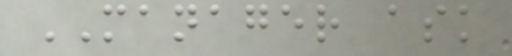MANAGER ask
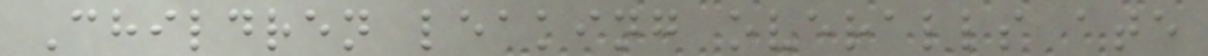Children leaking overalls ate
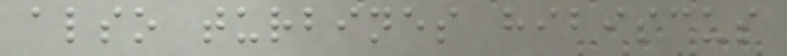also turbines hibiscus
